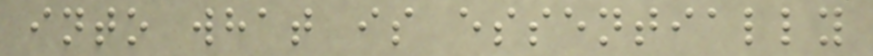into what is essentially
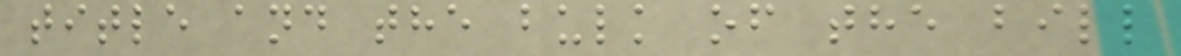title and the bulk of the bill
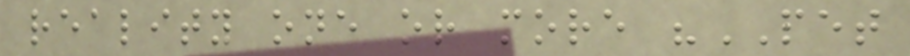reality one or more "PET
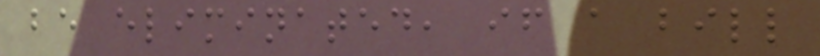be eliminated, if a bill
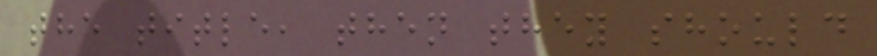the title, then they should
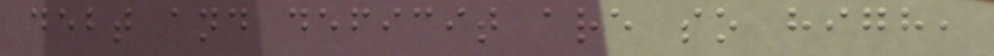debt and deficit are so high,
